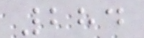284
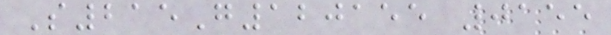S215G120155 0155
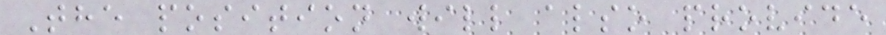The position will also provide
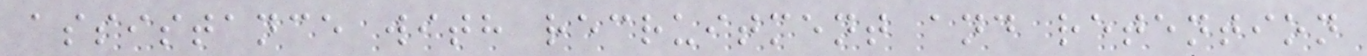assistance with recruitment and retention
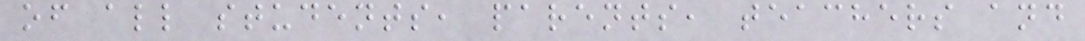of all students, parents, teachers and
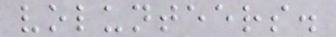volunteers.
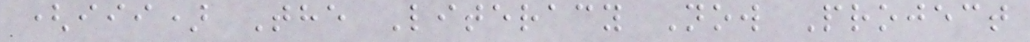(iii) The Literacy Now Project
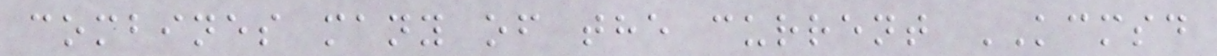combines many of the current KCMSD
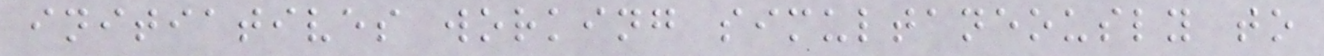initiatives working simultaneously to
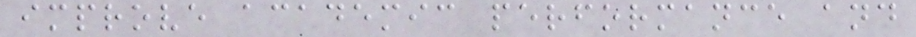improve academic performance and
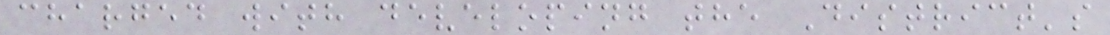charged with developing the District's
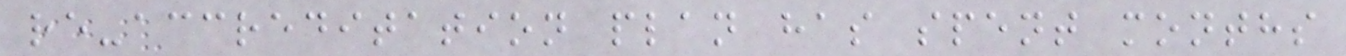re-accreditation plan has spent months
